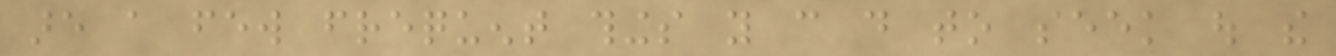are a few frequent things you can do to seek out the
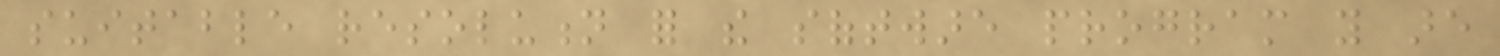suitable resolution for the software program you are
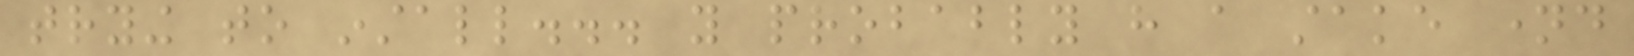trying to install... you probably have a stake named
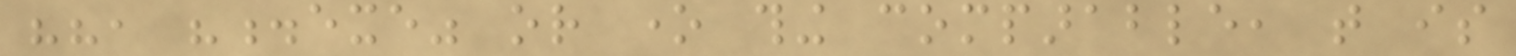"", ".exe" or one thing comparable, that is
